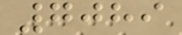7089
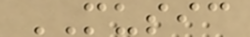MUSIC
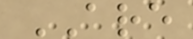ARE
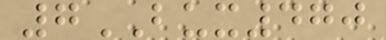7BUX470
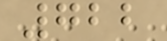722
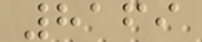8169
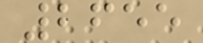2655
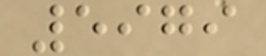5979
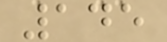145
